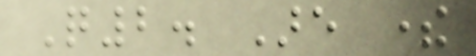Q2. Are there
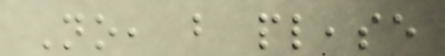No, but please
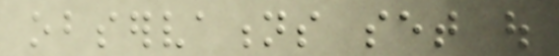observations set out
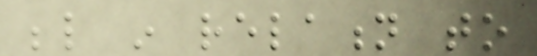below in relation to
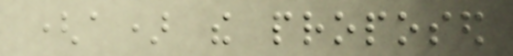(a) the proposed
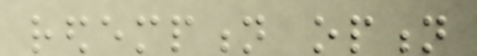redemption option
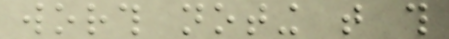worth noting that this
